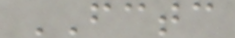FCTC
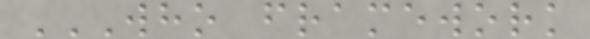WHO FRAMEWORK
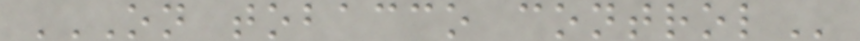ON TOBACCO CONTROL
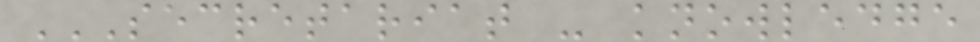SECRETARIAT - KNOWLEDGE
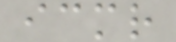icmr
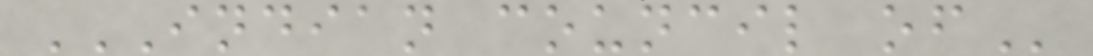INDIAN COUNCIL OF
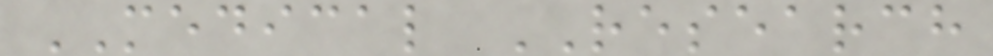MEDICAL RESEARCH
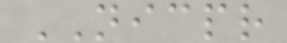NICPR
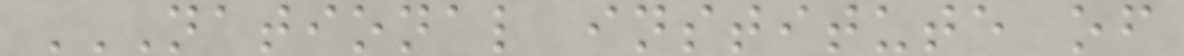NATIONAL INSTITUTE OF
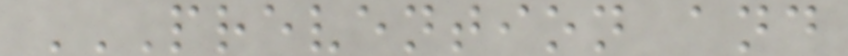PREVENTION AND
